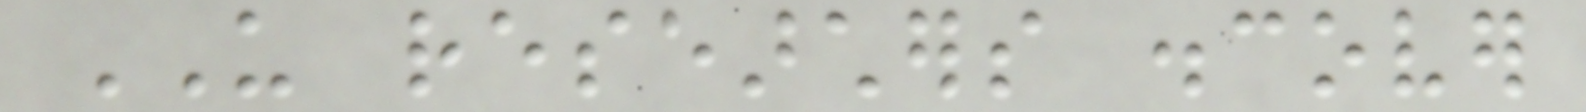US researchers discover
